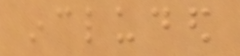included
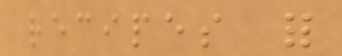recipes for
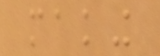making
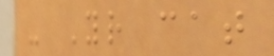- Your cat
